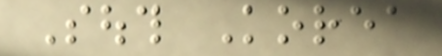South Korea
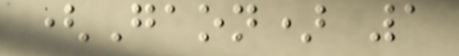(Gaon) 1
